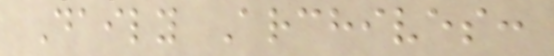Daily Archives:
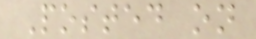Posted on
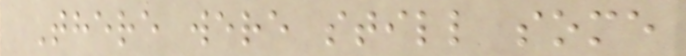There were still some
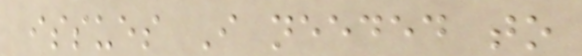issues I needed to
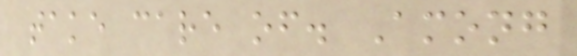take care of. Among
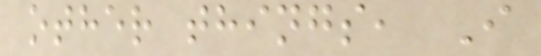other things, I
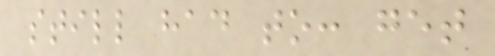still had to: get
